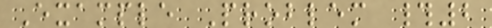Example Problem #2
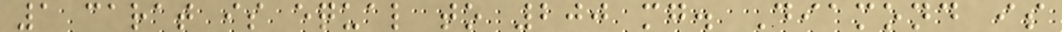1 carat is equal to 200 mg. Diamond is
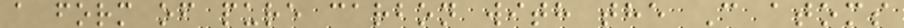a form of pure carbon with the C atoms
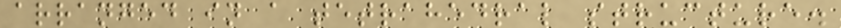arranged in a tetrahedral structure.
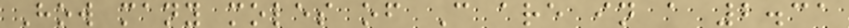How many moles of C are in a 2.31
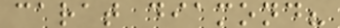carat diamond?
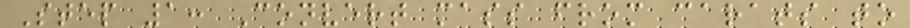Step 1: Convert mass from carats to
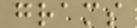grams
